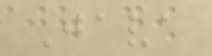Java
